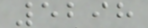5298
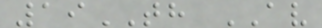19TH AV
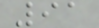91
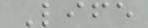Life
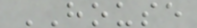HOUSE
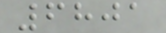6801
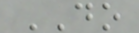DO
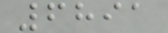6891
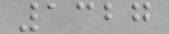1327
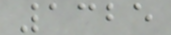1325
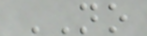NO
